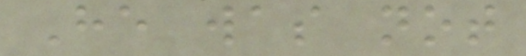He was not
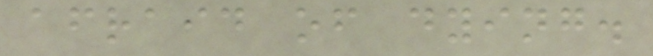afraid of dying.
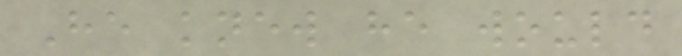He knew he would
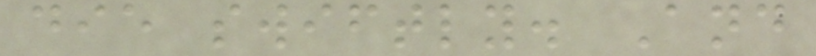die swiftly. And
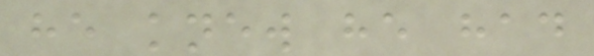he knew he had
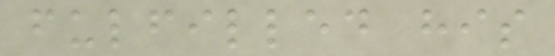fulfilled his
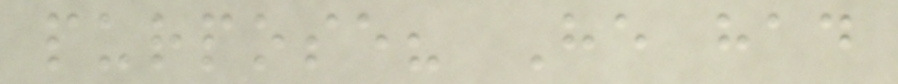purpose? He had
